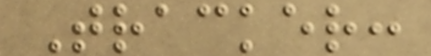Tracker:
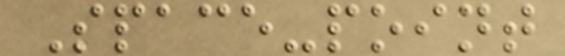Space-point
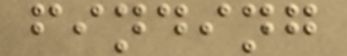finding
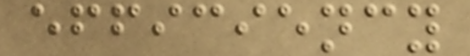efficiency
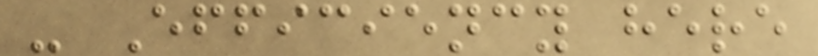- Efficiency here
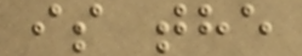is the
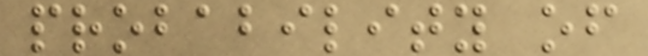probability of
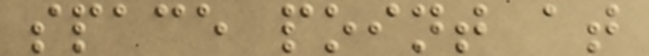space point at
